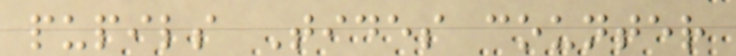pupils Tides counter
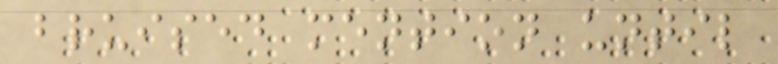bruised mention until
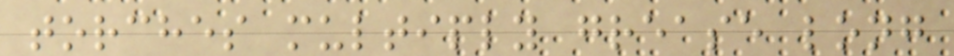torches multiply grease long
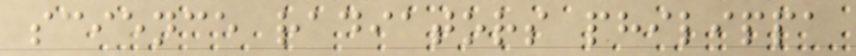science radiators philippa
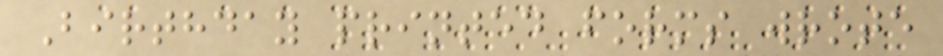Birthday printed forms wrote
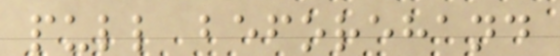pull beforehand
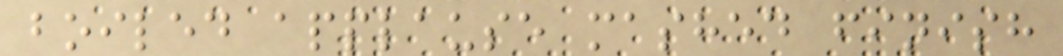boiled applause mashed finish
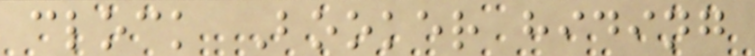clock Booker hiding
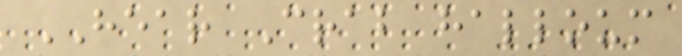HEAR Crab halloum
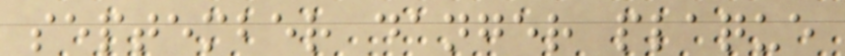september danger plaque
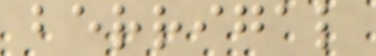berrigal
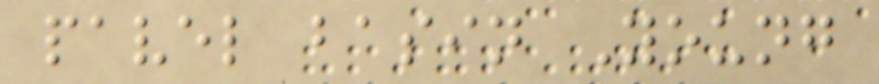pavel basin Young
